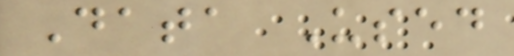Data Used
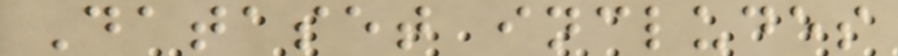Dataset includes
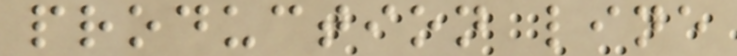production line
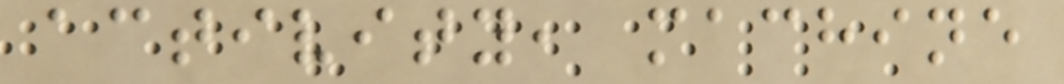activity, machine
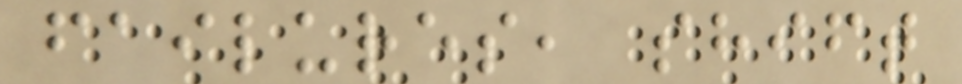failures, shift
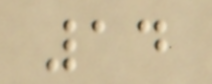14
